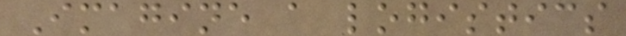Imagine a logistics
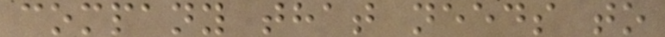company that needs to
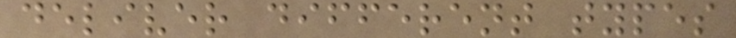deliver different types
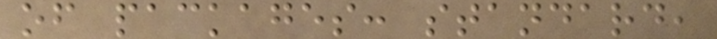of packages: standard,
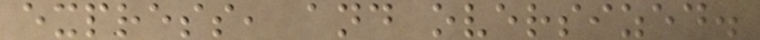express, and oversized.
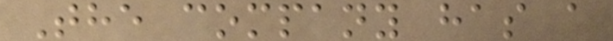The company has a
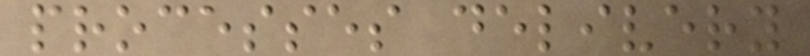processes delivery
